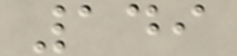149
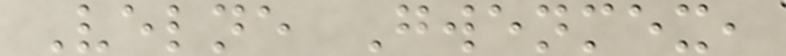Velne Gwenmex,
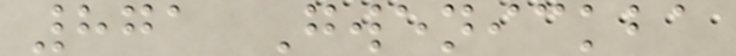871 Gwenickba
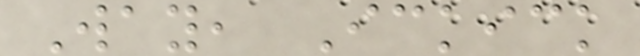Way, Ickick
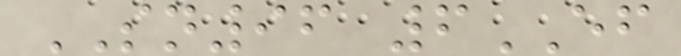SN96 6EF
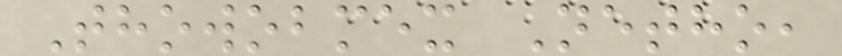Thowobmex Netho,
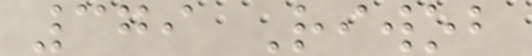379 Riwob
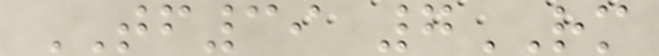TF39 7RM
